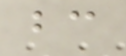bc
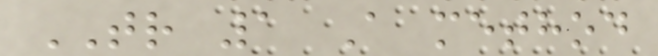TR 1 A method
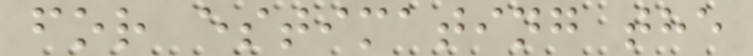for estimating the
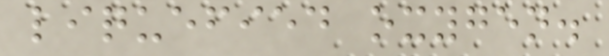liquefied oxygen.
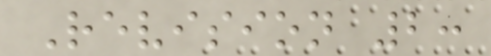Revision 2:
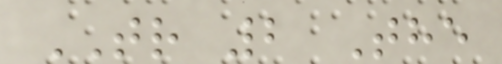TR 2 The
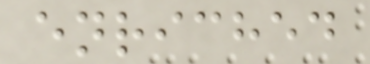enriched
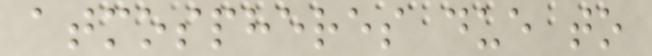atmospheres due to
